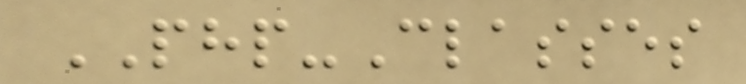PHP-Classes
